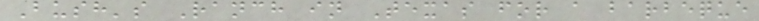Bush's Ranch in Texas for a barbeque
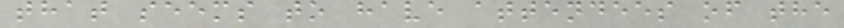that seems to have attendees of the
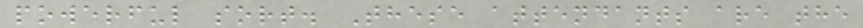powerful sort. These attendants are the
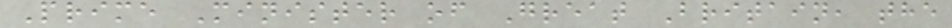Prime Minister of Great Britain, the
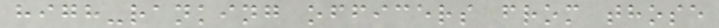high-ranking officers from those
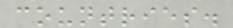countries.
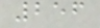256
